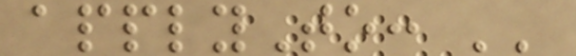applyTo: ''
